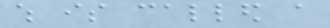which is called a
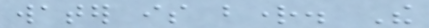water is bright. The
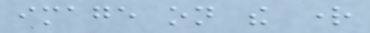image on the right
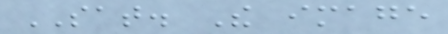SAT. The image
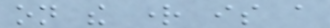on the right is a
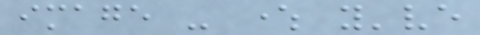image - where you've
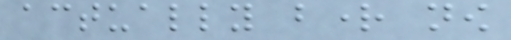actually bright now
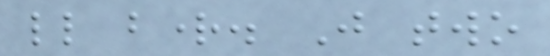little bright. Just two
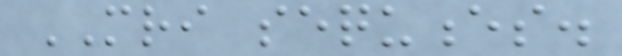MRI sequences.
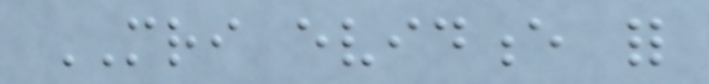MRI evidence for
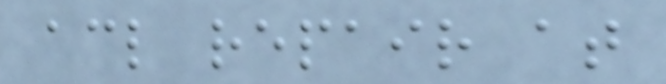acl repair at
